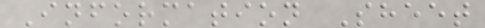Information Sheet
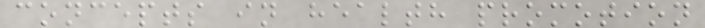concepts in health promotion
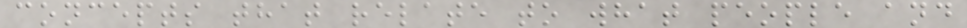concepts that relate to what people and
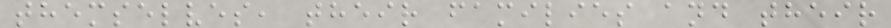themselves, their families and their
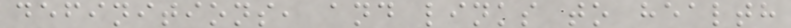definitions, and links to health
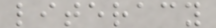literacy
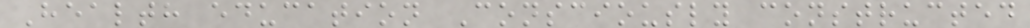Health education Consciously constructed
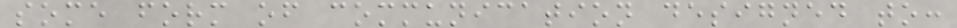some form of communication designed to:
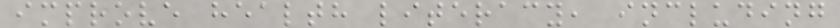improve health literacy, including
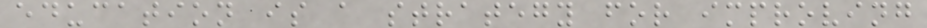education is a strategy for improving
